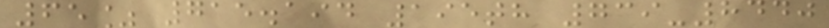65% 715.194 195th 739-8440
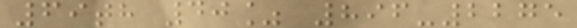69th 40% 896-2275
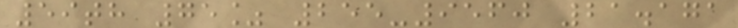59th 75% 255-9560 21.171
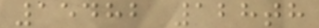15482 128th
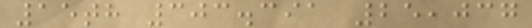15th 303.391 25,037
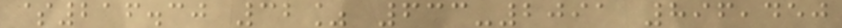$216.30 32% 633-2091 896,450
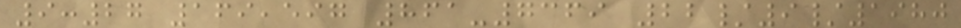9:27 169,597 861-7369 22/9/1980
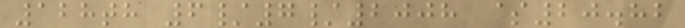128th 6/7/2008 $20.82
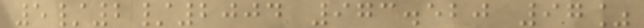5/2/2004 973.520 97%
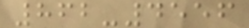862-4556
